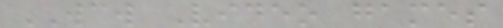WCW Video games
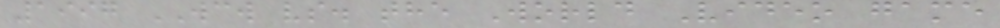1997 WCW vs. the World Video game
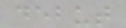debut
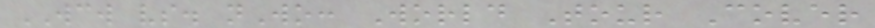WCW vs. nWo: World Tour Cover
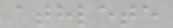athlete
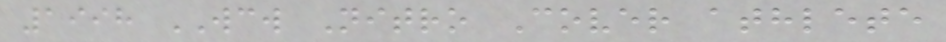1998 WCW Nitro Cover athlete
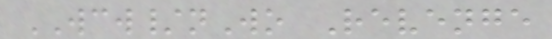WCW/nWo Revenge
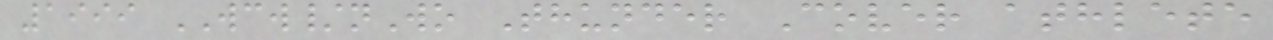1999 WCW/nWo Thunder Cover athlete
